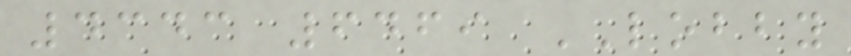4343 6469 LOBBY
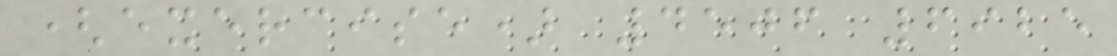(exercise) 4506 6925
